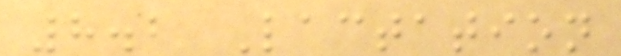8.2 Lactation
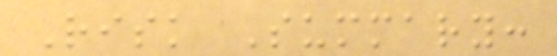Risk Summary:
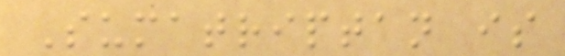Sumatriptan is
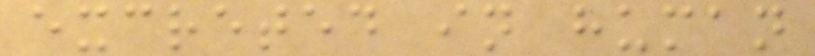excreted in human
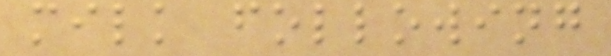milk following
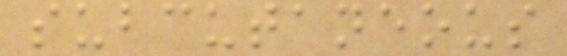subcutaneous
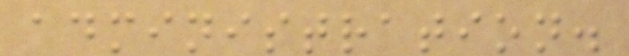administration.
